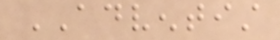ADVENTIST
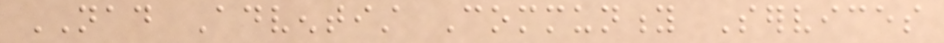NAD Adventist Community Services
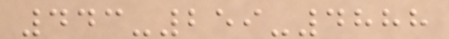443-259-4888
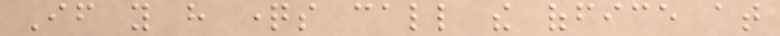If you have questions call the office at
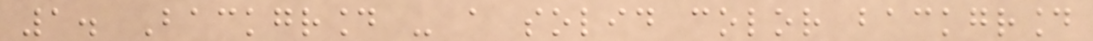1. Background - a solid color background
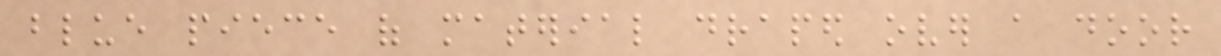blue piece of material draped over a door
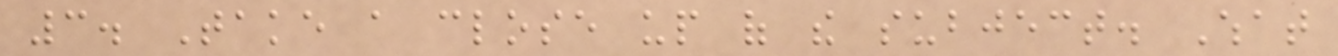3. Take a close up of the subject. What
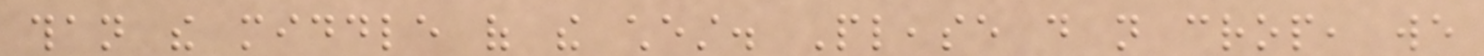than the middle of the chest. Please do not crop, we
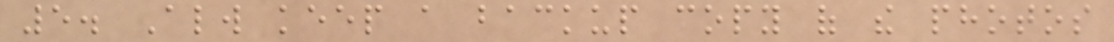5. Always keep a backup copy of the photos
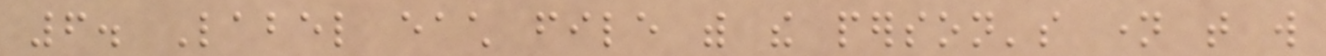6. Label each file with the person's name that will
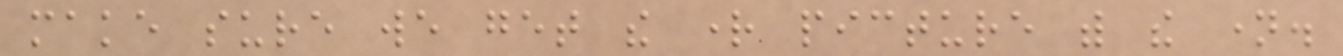make sure we get the right picture with the name.
